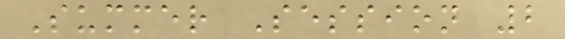Summer Session 2
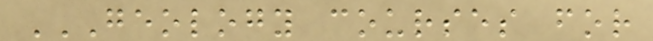GEOLOGY COURSES FOR
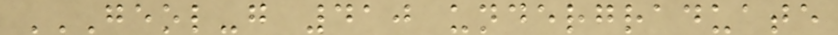GEOL-G 410 UNDERGRADUATE
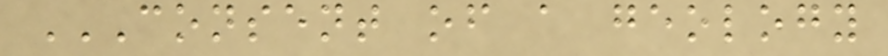CONSENT OF A GEOLOGY
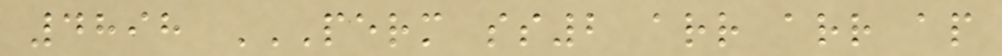4898 PERM SS2 ARR ARR AP
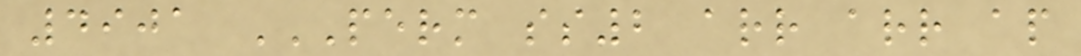4901 PERM SS2 ARR ARR AP
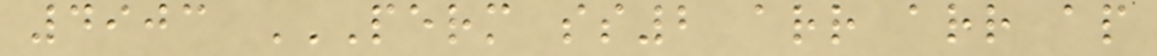4903 PERM SS2 ARR ARR AP
